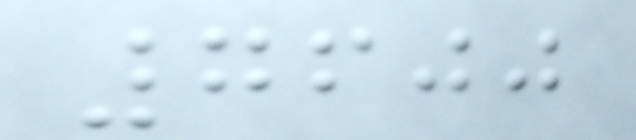7600
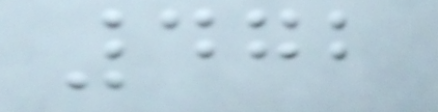472
